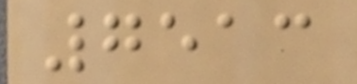7513
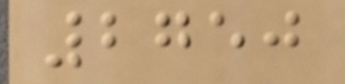2750
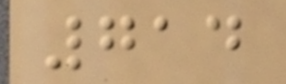714
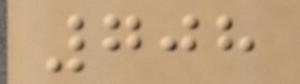708
